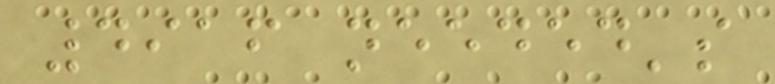4916 needed's
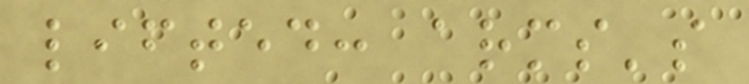lifted: arms's
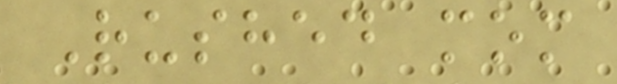Rushed mom
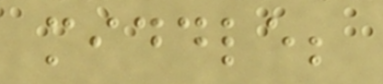middle;
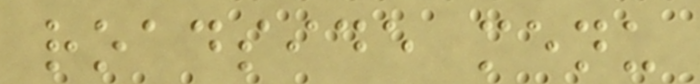roadside menu
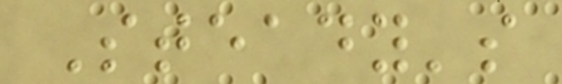Steady's
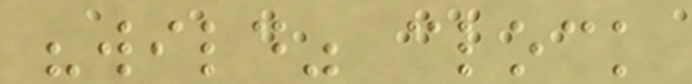"wild" clock
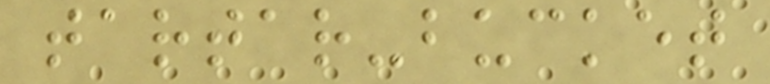tartar-bucket
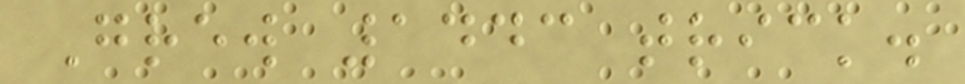Grew 1443 trick.
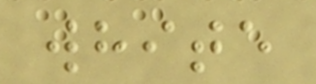white
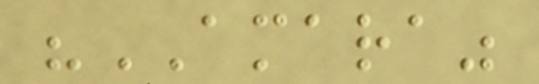"AMARA"
